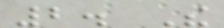2. The
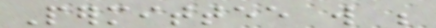Permittee will be
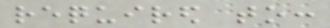required to:
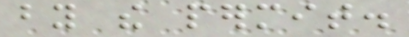by the permit.
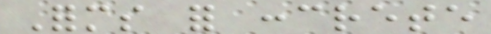Forms for concrete
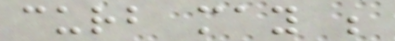curb may be
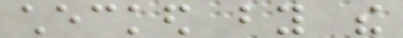checked by the
